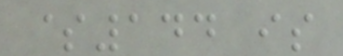$144 is
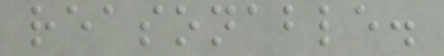reasonable.
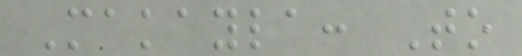Makayla: To
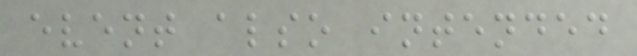event also intended
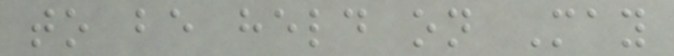to be held on May
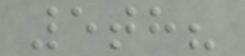5th?
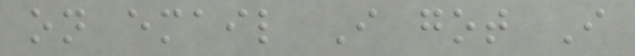on email I got I
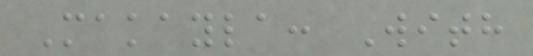Makayla: With
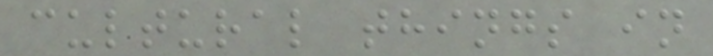cultural things in
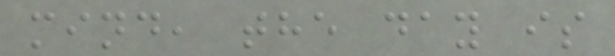mind, the day is
